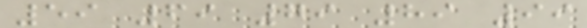59 69 79 89 99
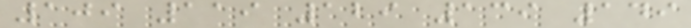109 119 129 139 149
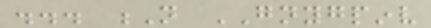... N GNYGPINV
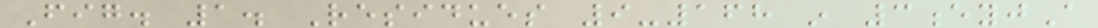Fig. 1. Residues 9-168 in 3eyjA
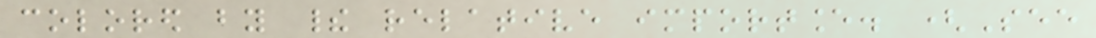colored by their relative importance. (See
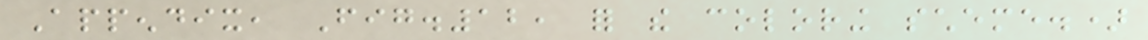Appendix, Fig.12, for the coloring scheme.)
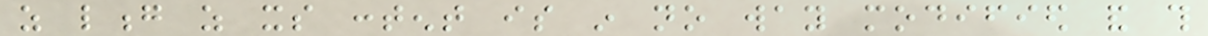as long as its content is in no way modified and this
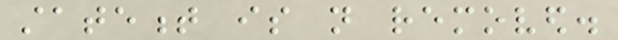statement is not removed.
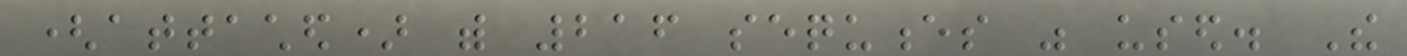(attached) with 216 sequences was used. The
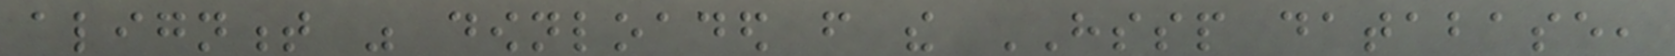alignment was downloaded from the HSSP database,
